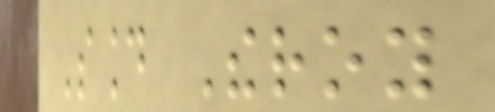Sound Theroy
